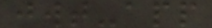jwt-app
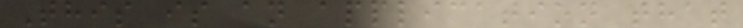This is an application that
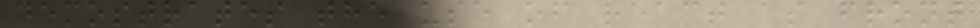demostrates the use of react as front
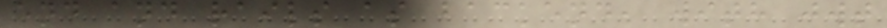end and rails as backend, with jwt
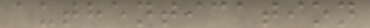authentication
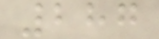287
